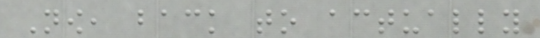Now, back to actually
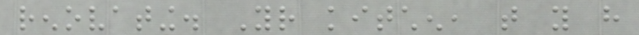renovating. Your kitchen, that you have
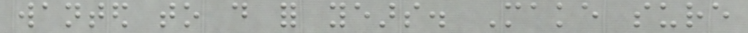wanted to do for years. Make sure
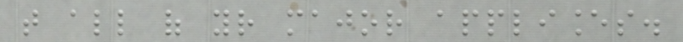that all of your major appliances.
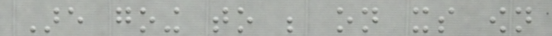Are going to be on its own
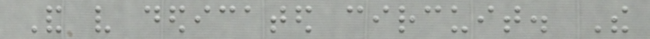And very dedicated circuit. The
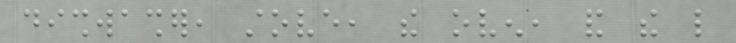dishwasher, stove, the oven, and the like
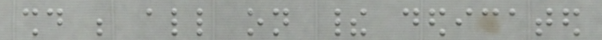should be all on their dedicated
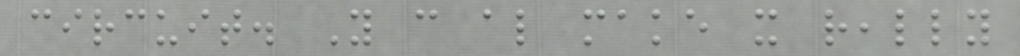circuit. You can also make it really
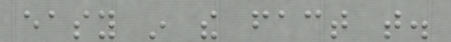easy in the fact that.
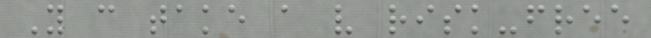You can take a very risk-free
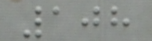108
